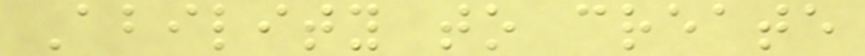Ability to create
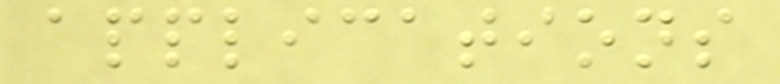applications
